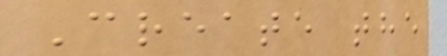Create the
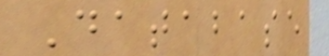Database
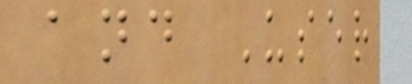and User
